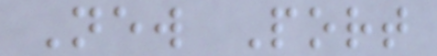New Port
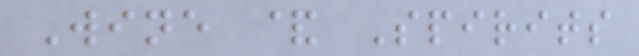Wine & Spirits
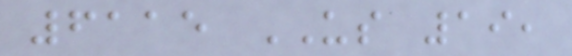6115 US 19,
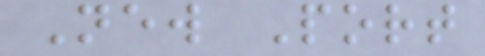New Port
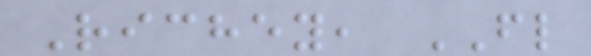Richey, FL
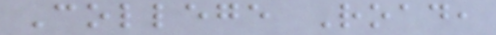College Road,
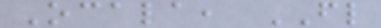Ocala, FL
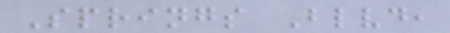Springs Blvd,
